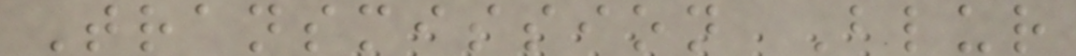Transmission Blur
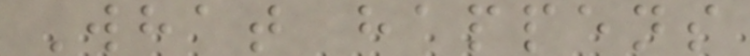What happens
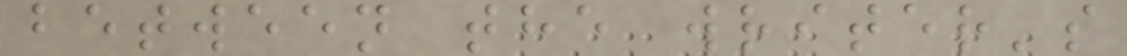between the writer's
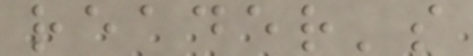reader's
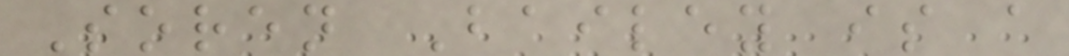Soren Bailey is a
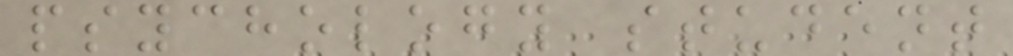psychology student
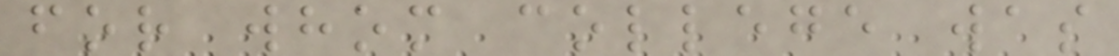for whom college was
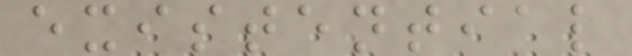existential
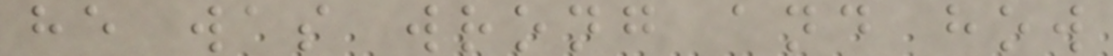he was wrong and how
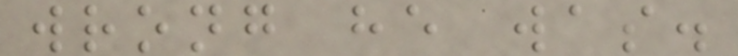wrong he was.
